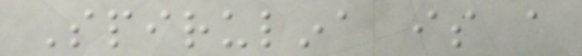Spirulina is a
